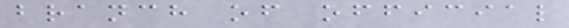branch of official
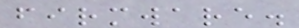firmware.
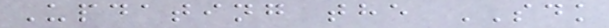Updating the SDK
